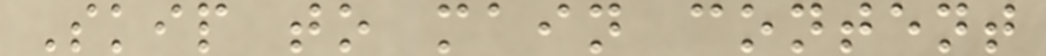Skip to main content
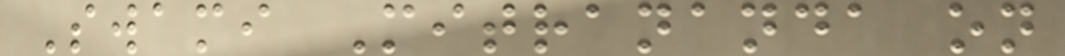Swami Mitrananda on
